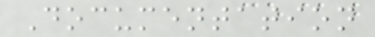Documentation
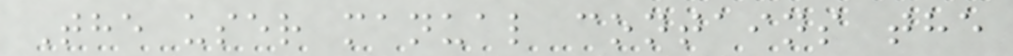The user manual contains the
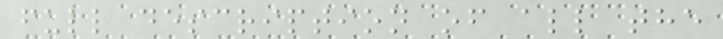full description of all the
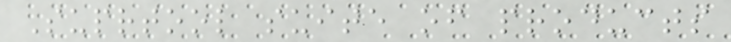Suprtool suite of products
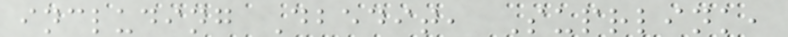including Dbedit, Suprlink,
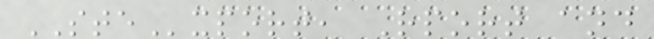STExport, Rport and
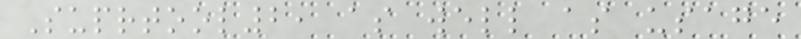Suprtool2, as well as usage
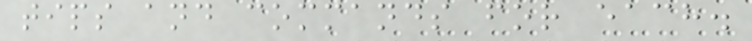tips and commands for each.
